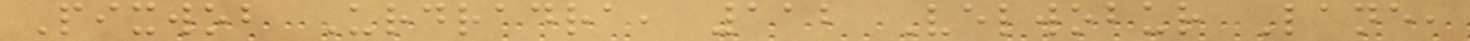Pixwob Urdradra, 112 Velwobur Lane,
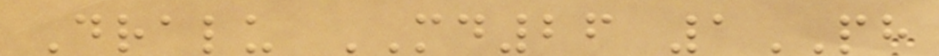Dralu MD26 1PH
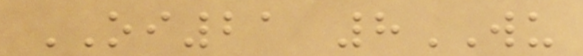OI21 8WU
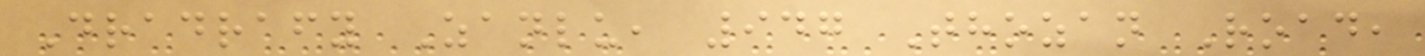Dradrafy Zanlu, 947 Thozan Road,
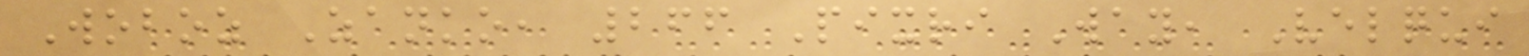Woboz Zanko, 266 Pixri Way, Velqui
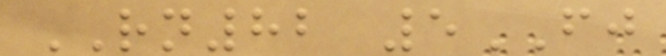RN82 5FJ
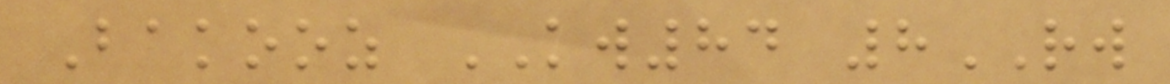Bakooz KW84 8RW
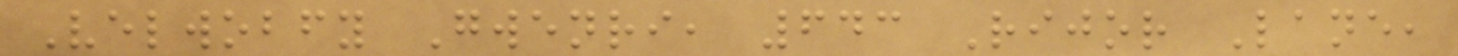Velwobfy Gwenri, 643 Rijor Lane,
